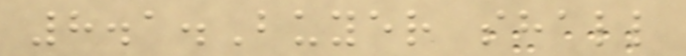8.1.Buyer shall
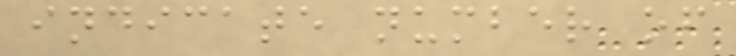indicate number of
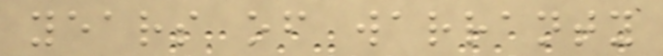years of warranty
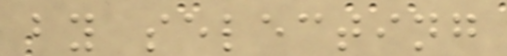by selecting
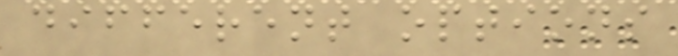different options
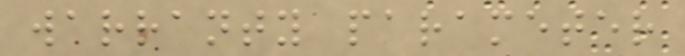warranty parameter
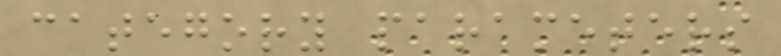category parameters
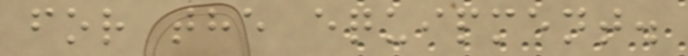for the equipment.
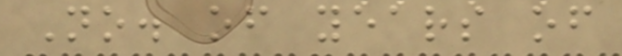No. of years of
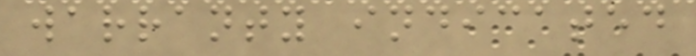warranty indicated
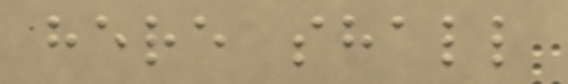here shall
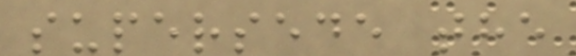supersede the
